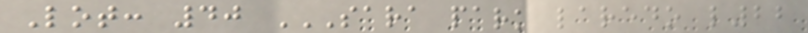Lot: 40 SARA PARK LAREDO L22
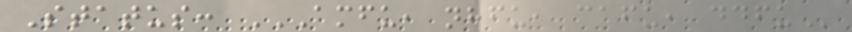Status: AMFU, NHFU, CAFU, DDFU
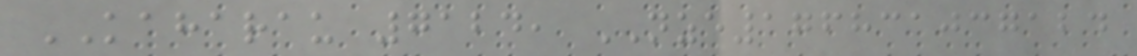KAHARAU 7124, NZE176831037124
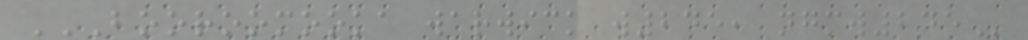BOOROOMOOKA WARWICK W245, NGMW245
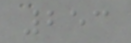253
